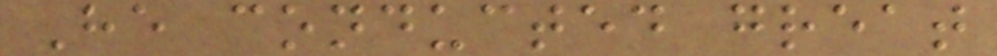He conducted great
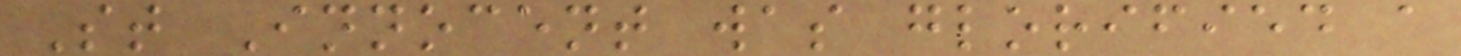St Innocent was glorified a
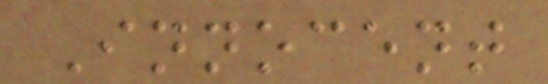Innocent
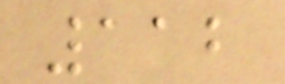112
